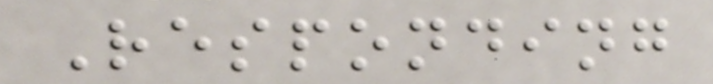Responding
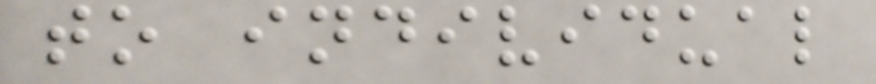to individual
